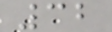32
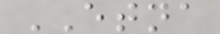ETNA
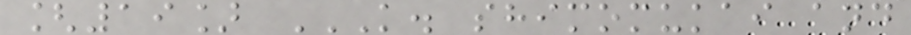[19] K. SHIMOMUKAI AND
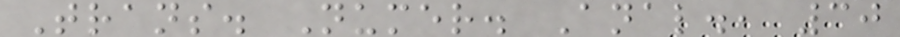Trans. Numer. Anal., 30
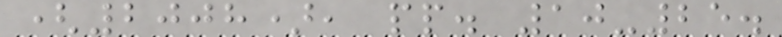(2008), pp. 10-25.
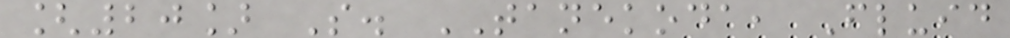[20] S. TANEKODA, Fluid
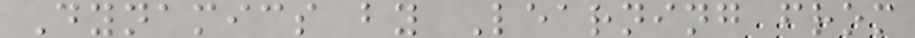Dynamics by Learning from
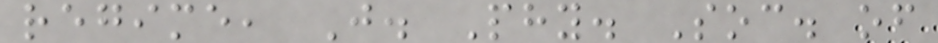regime, J. Phy. Soc. of
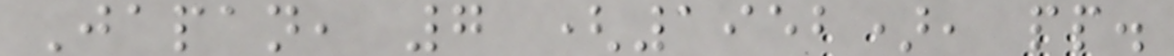Japan, 7 (1952), pp.
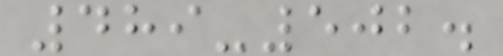489-502.
